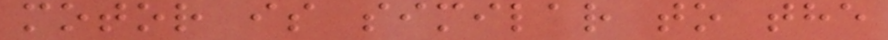motor is similar to the
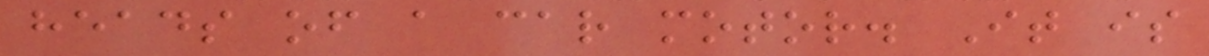heads of a car motor. It is
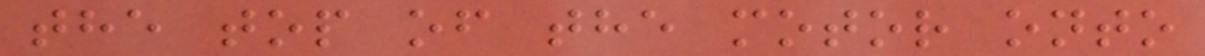the top of the motor onto
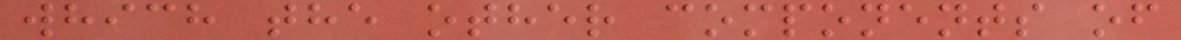which the other components of
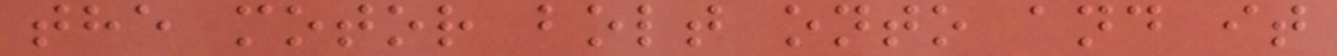the motor bolt onto and it
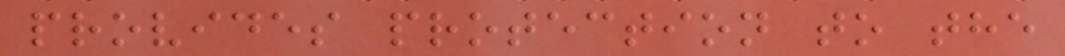provides protection to the
